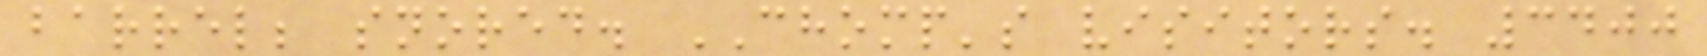barrel; snored. CHOMP's visitors. 3400
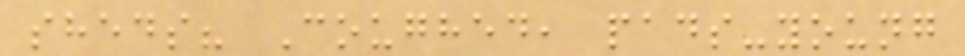sheds? Coughed, pads-young
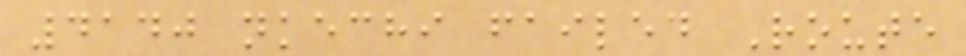4140 nkechi failed Route
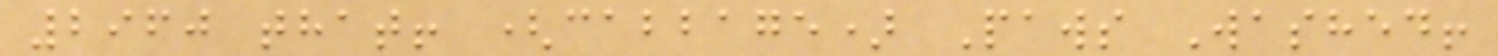2960 that! (cabbage) Paws Washed!
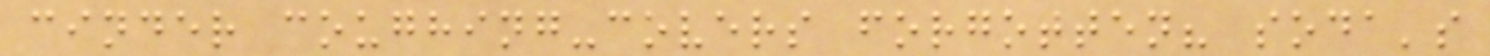cinder coughing-covers forgotten? soda's
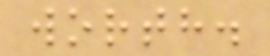worth.
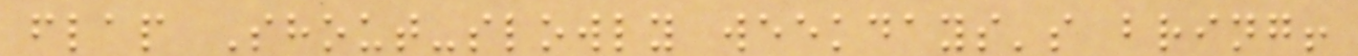flap Shout-slowly weekdays's bring!
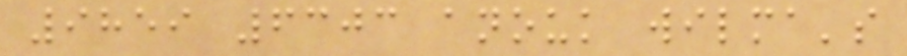9859 6303 anouk wilma's
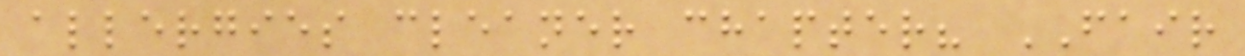allergies cleaner chapter? FAIR
